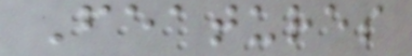Features
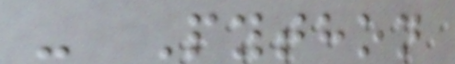- Python
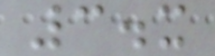3.x
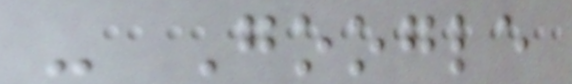- Google
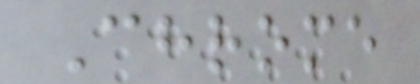Chrome
